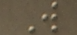W
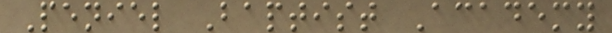Peniel Baptist Academy
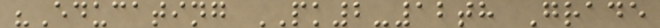"Educating PK2-12th Grade
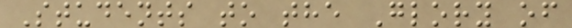Students to the Glory of
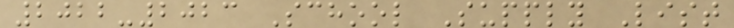2022-2023 School Supply List
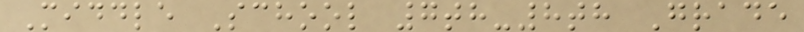Middle School 7th-8th Grade
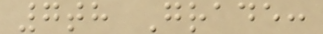7th Grade:
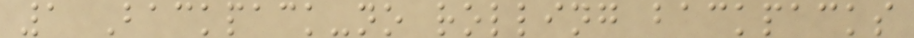1 Backpack-no rolling backpacks
